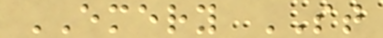EMERY ST
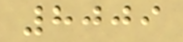8009
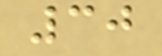30
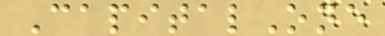CapitalOne
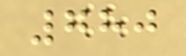780
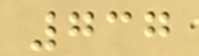737
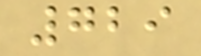729
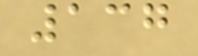137
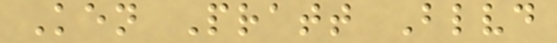Ken Pratt Blvd
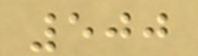500
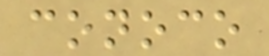conoco
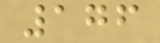176
